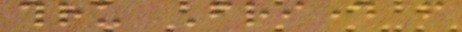thru Friday from
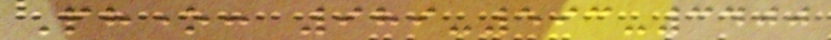Phone: 989-593-3400
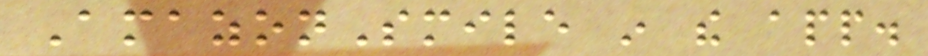AmazonSmile in the app.
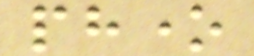phone
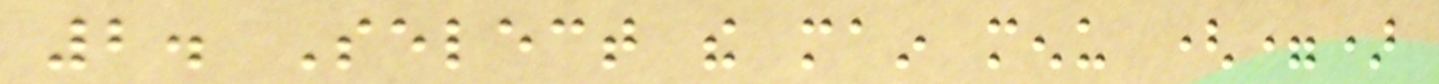2. Select the main menu (=)
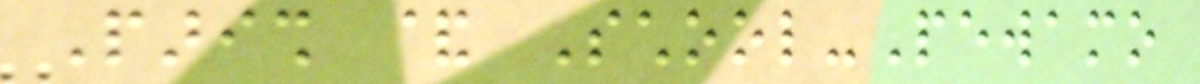Parish & School-Pewamo
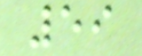59
